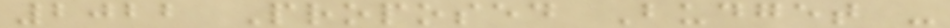2022 Proposed Budget -
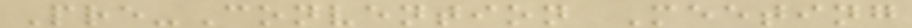Pre-Convention Meeting
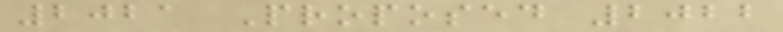2021 Proposed 2022
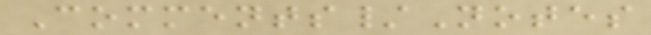Comments/Notes
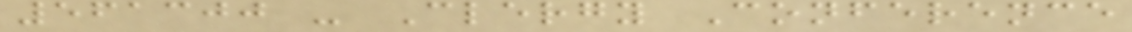561300 - Clergy Conference
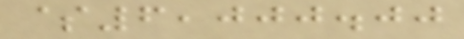$6,000.00
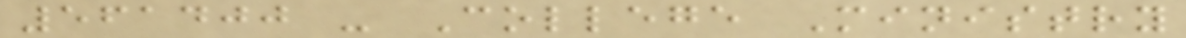561400 - College Ministry
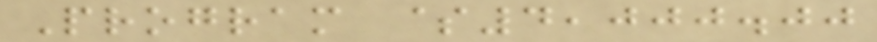Program $4,000.00
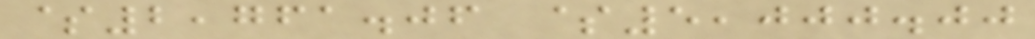$2,761.06 $5,000.00
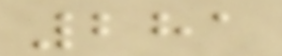281
